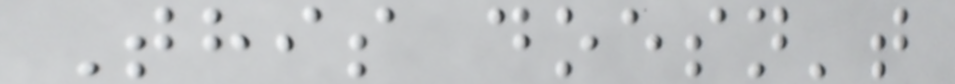This doesn't
